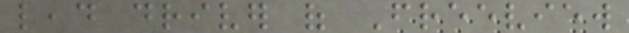lead driver of Freeview
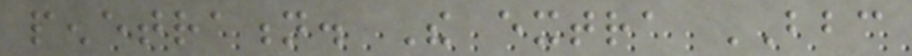penetration. The extra BBC
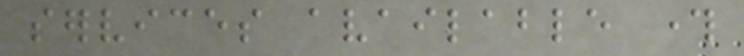services available through
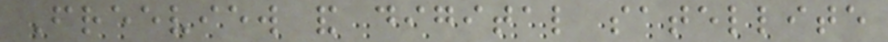Freeview and digital satellite
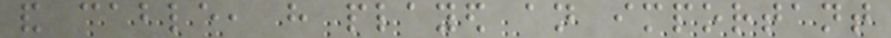and cable, have played an important
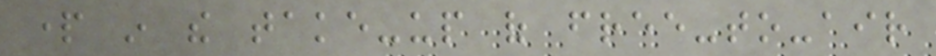part in the take-up of free-to-air
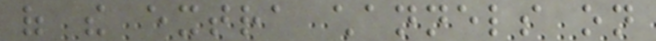of the extra channels on
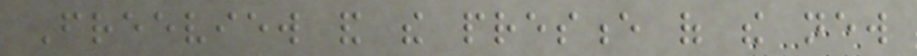Freeview and the presence of the new
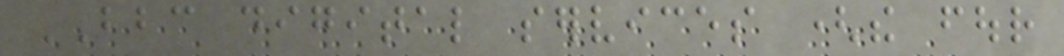BBC digital services (the four
